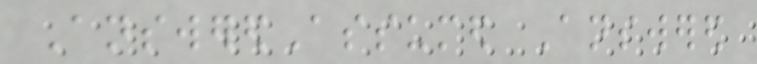AnsweredAssumed Answered
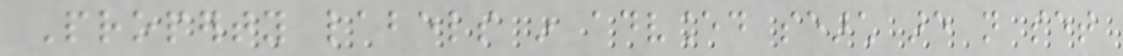Property labels in advanced search are not set
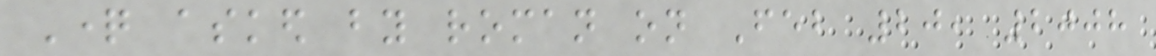Question asked by roman on Feb 20, 2008
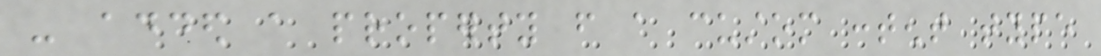- added a property from a custom content type
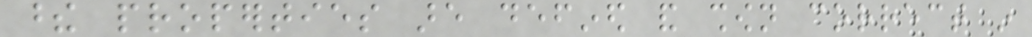these properties are defined and shown correct in
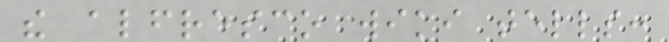the alfresco wiki tells:
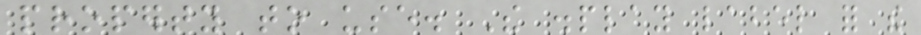property to use. The display label for the
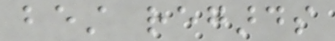best regards
